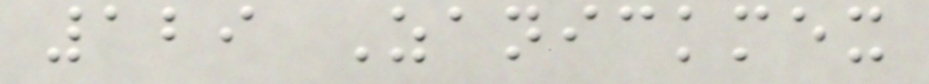129 Zanickmex
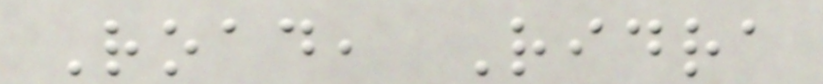Road, Ridra
